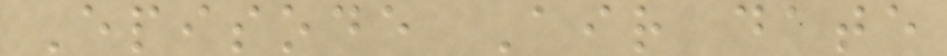Episode Air date
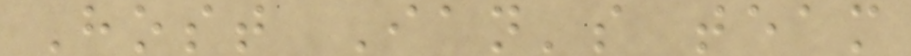Host Ian's team
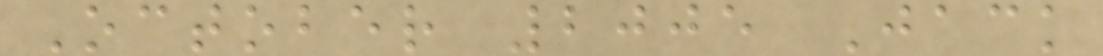October 2005 Jack
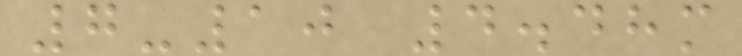7-10 4.48m
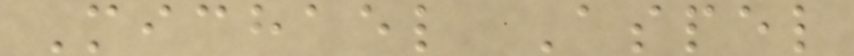Michael Aspel
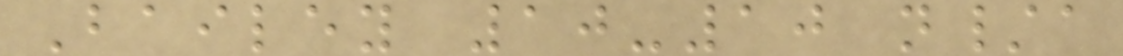Bailey 10-10 n/a
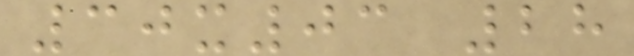30x03 28
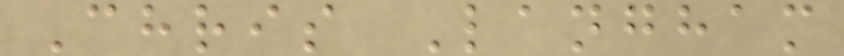Chris Langham
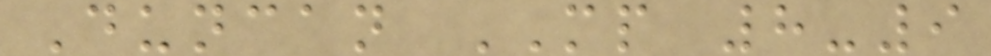Duncan MP 8-9
